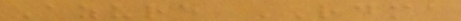Azure RDMA
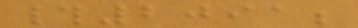#2091;
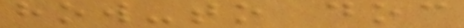how-to doc
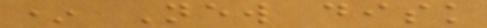* New disk
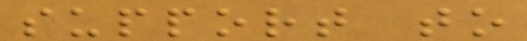support to
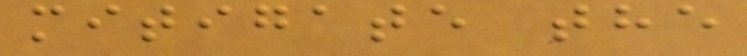mitigate the
